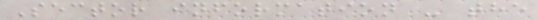Sector information - the
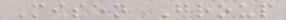Misen Group
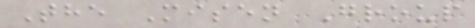The Misen Group
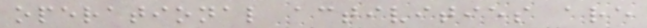operational activities are
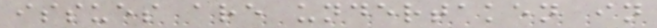issues are undertaken in
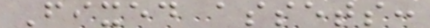Fixed assets:
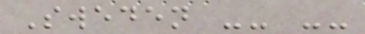Sweden -- --
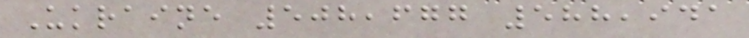Ukraine 508,677 588,941
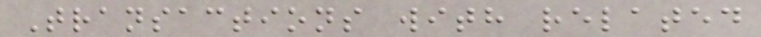Transactions with related
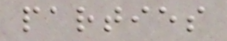parties
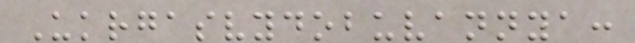Ukrgasvydobuvannya:
